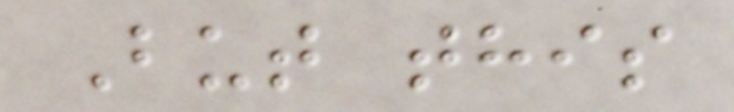But this
